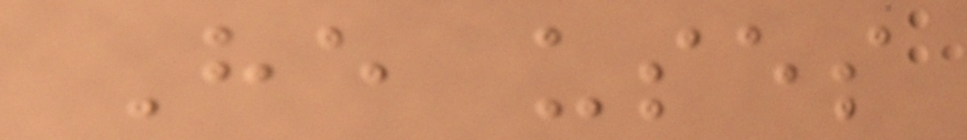He uses
